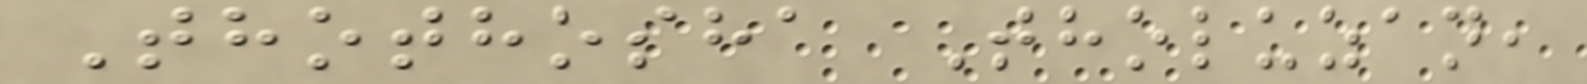Thothosha Tholuzan,
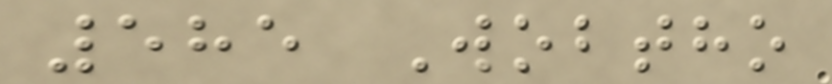585 Wobtho
